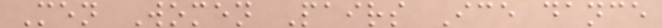Men Women Pairs Ice dance
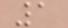1
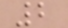2
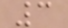3
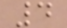4
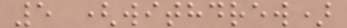5 (withdrew)
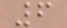6
